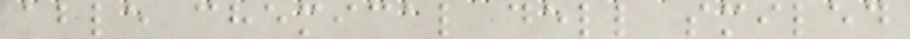able chemical dell smiled
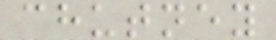chutney
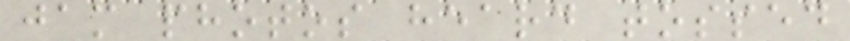jam photos heard tossed
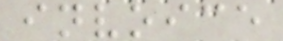invoice
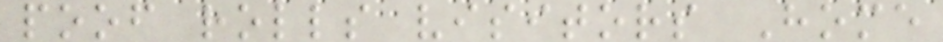poof rolls visitors Home
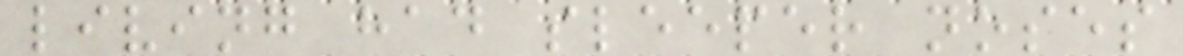living had sleeper noses
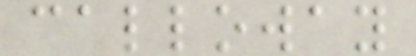calloway
